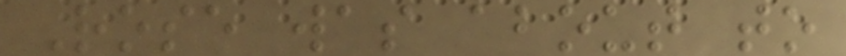Rose was about to
